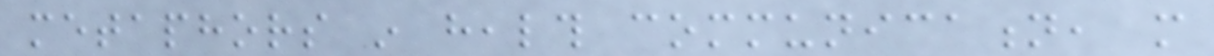metaphors in health communication, more
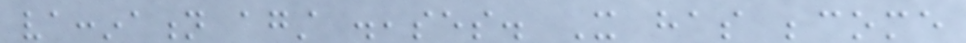vaccination against diseases. It has become
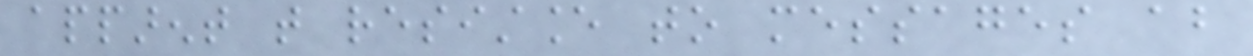apparent that resistance to messages about
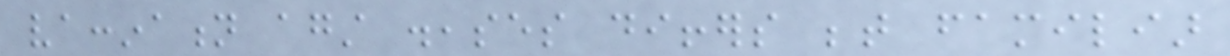vaccination against diseases differs between familiar
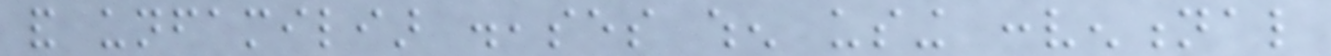and unfamiliar diseases when using conventional
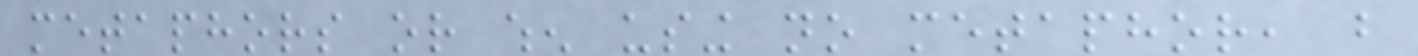metaphors or when using no metaphor, but
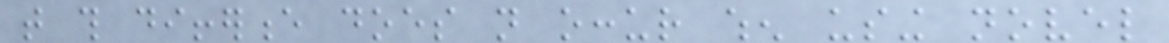that this difference does not occur when using novel
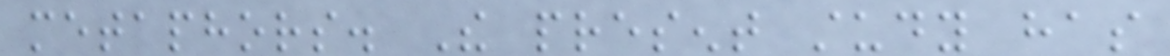metaphors. The present study has
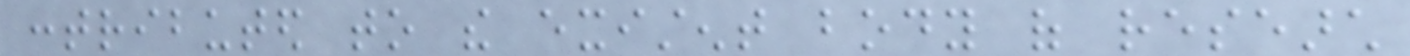contributed to the existent body of research
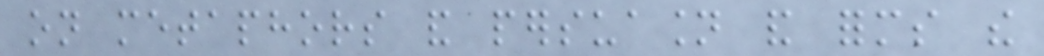on metaphors and persuasion and forms the
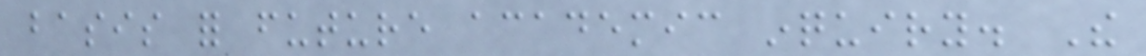basis for future academic inquiry. The
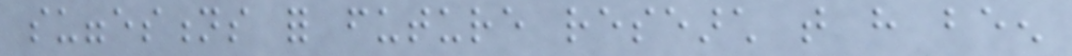suggestions for future research that have been
